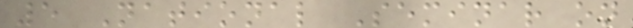5 National Seminar on
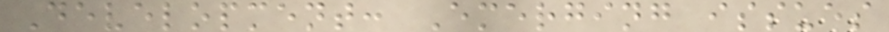Development: Emerging issues
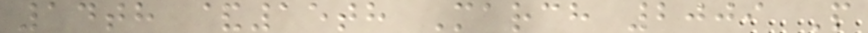14th &15th March 2009 P
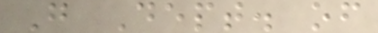G Dept. of
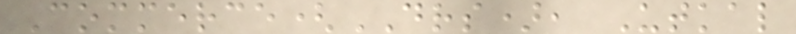Commerce(DRS), Utkal
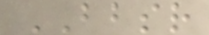BBSR
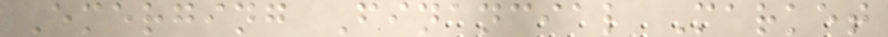Emerging Financial Market
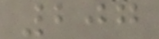207
